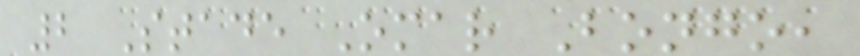2 Stade Omar Bongo,
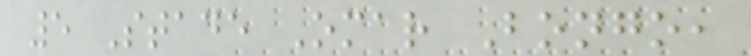5 Stade Omar Bongo,
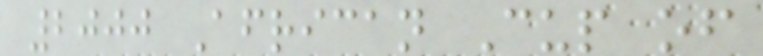2000 African Cup of
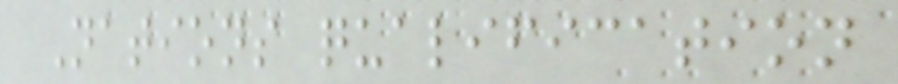Nations qualification
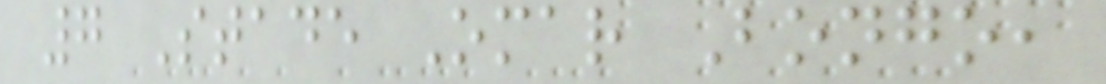7 Stade Omar Bongo,
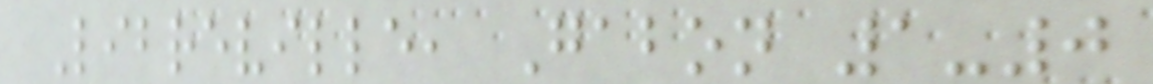Libreville, Gabon 1-0
